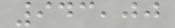943,00
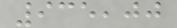935,00
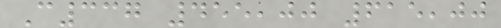C337 455,00 615,00
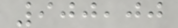900,00
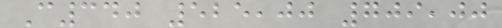C340 525,00 709,00
